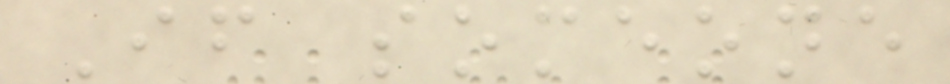If someone
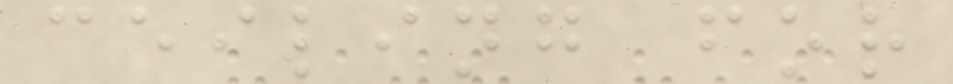ceiling for
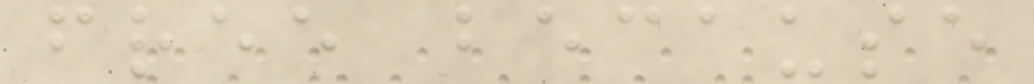free because
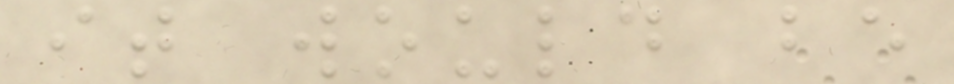it would be
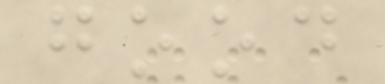good
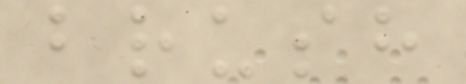brush
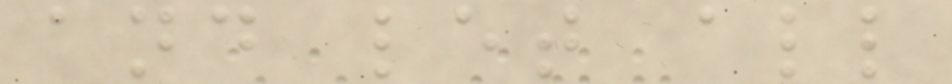and let all
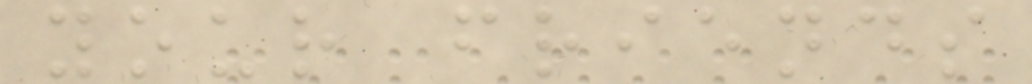your friends
